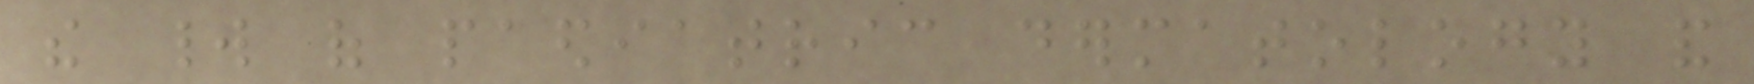the world of paediatric dermatology and
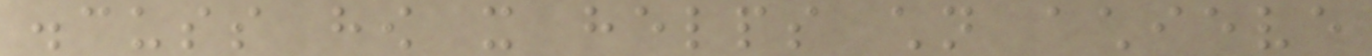discuss how it helps children achieve
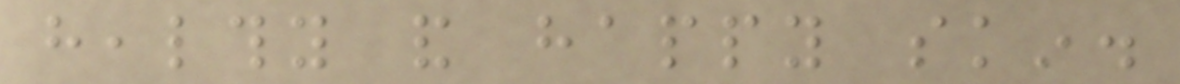healthy and happy skin.
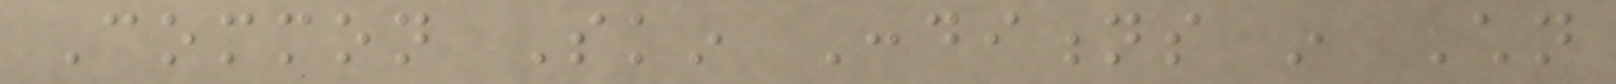Common Skin Conditions in Children
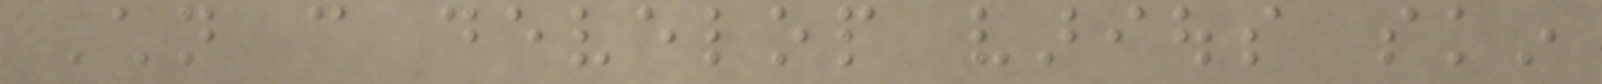Children can develop various skin
